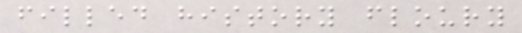filled history floury
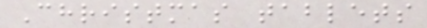Christmas tablets
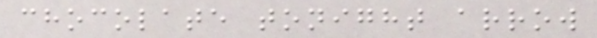chocolate tonight arrow
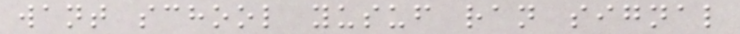want school yusuf ran signal
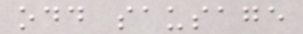odd sausage
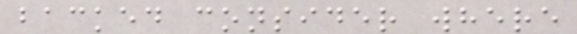backed consider where
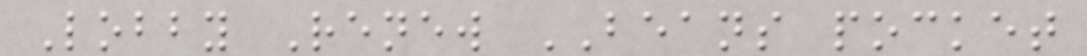Lobby Renew BEANS pocket
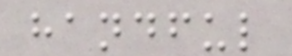handful
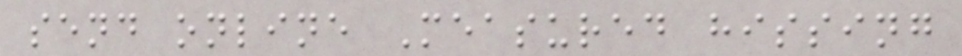send online Measured hissing
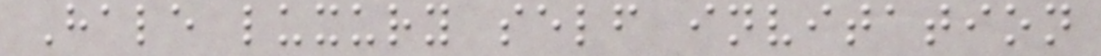Hale luxury self invitation
